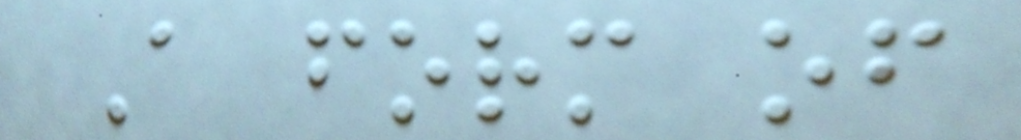A form of
